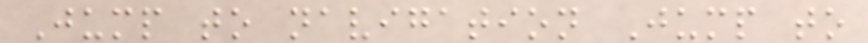Jump to navigation Jump to
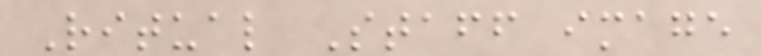Ritual Staff image
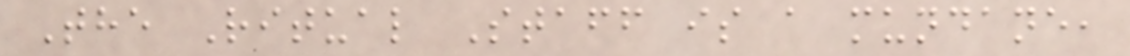The Ritual Staff is a mundane,
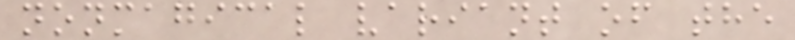nonmagical variant of the
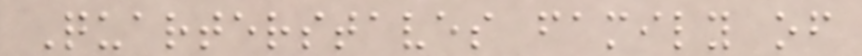Quarterstaves family of
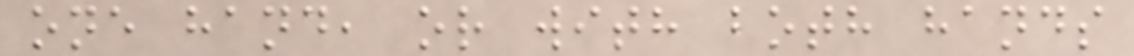one hand, or with both hands
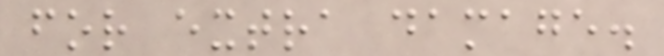for extra damage.
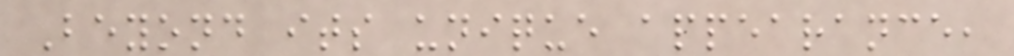Beyond its unique appearance,
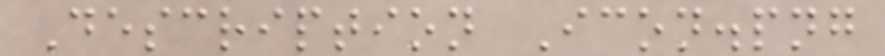Description Icon.png
